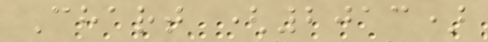Chart (2013)
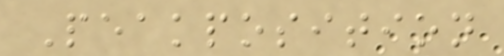Peakposition
